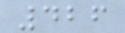426
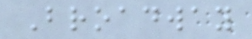Broadway
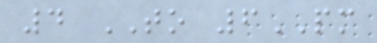4 TO 6PM
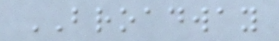BROADWAY
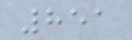851
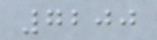7200
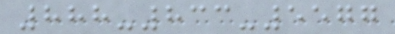888-833-5577
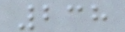238
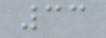33
